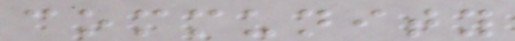community
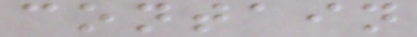contain
